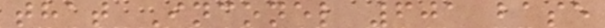that Inconel 601 base
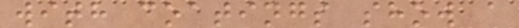with coatings show a
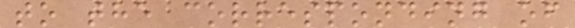to the corresponding of
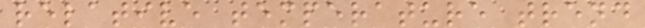relative temperature trend
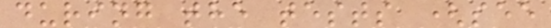during the tests (see
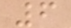6
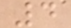4
